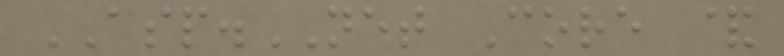ASP.NET Core &
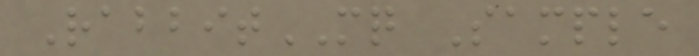RabbitMQ Sample
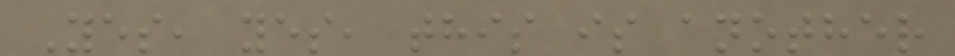Yes, yes, this is another
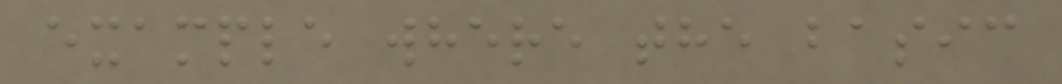example where the basic
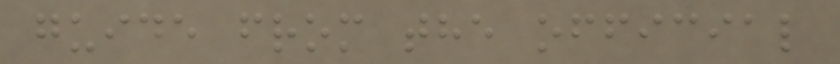guide from the official
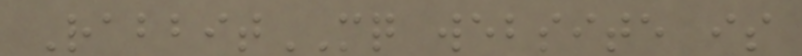RabbitMQ website is
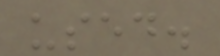used.
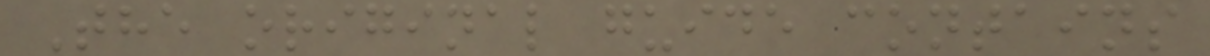The original guide contains
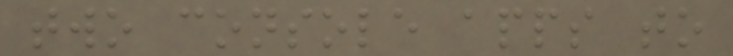two console apps to
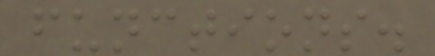functions.
